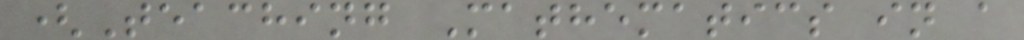(Teaching Mathematics in a
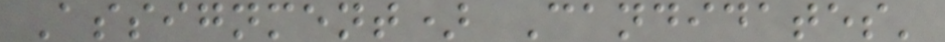Assignment) Candidates'
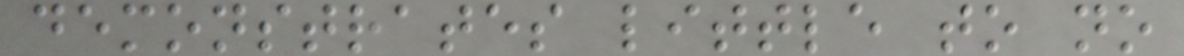demonstrates little to no
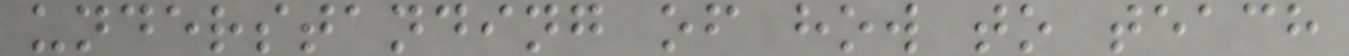understanding of how to teach
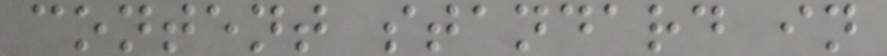content standard in
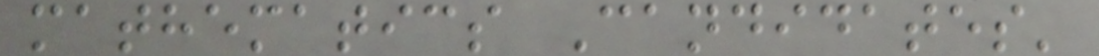mathematics Candidates'
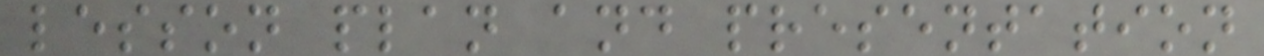lesson plan and presentation
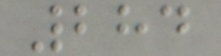284
